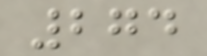274
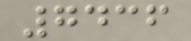7436
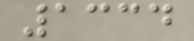1334
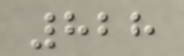828
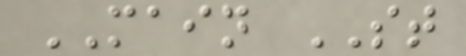MAIN ST
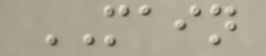MAIN
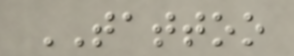TATTOO
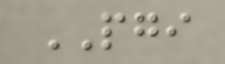PGI
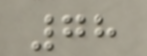78
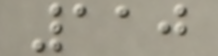110
